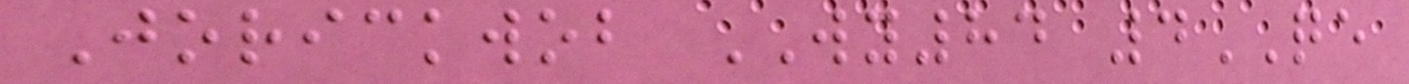Jorickwob WY84 4QE
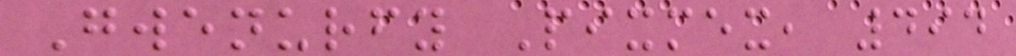Gwenurfy Pixmex, 494
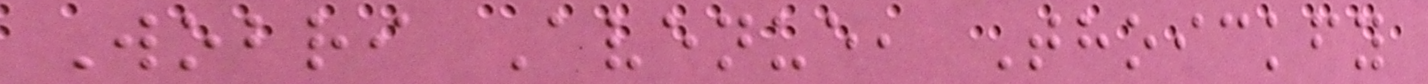Wobri Avenue, Thoickfy
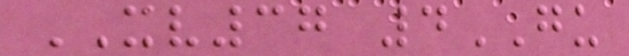XV37 4GU
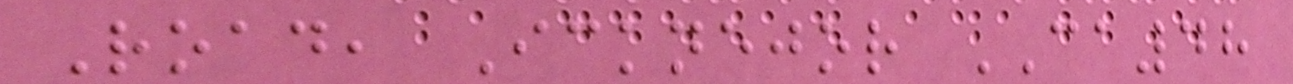Road, Icknejor CA48
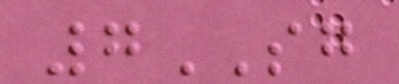7SG
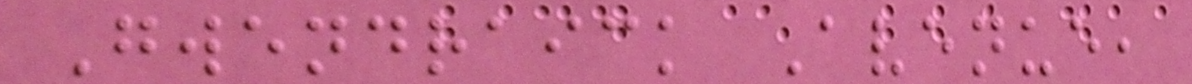Gwendraick Avenue,
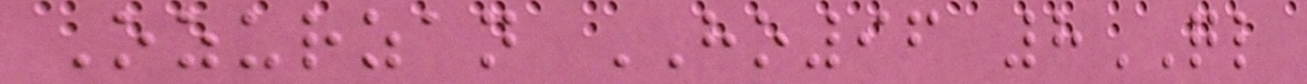Ozurzan HO96 8QL
